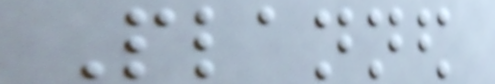Planned
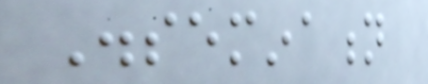Dissemination
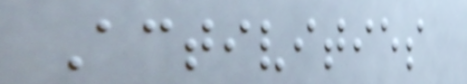Activities
